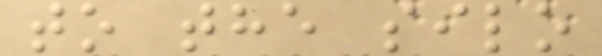to the silo
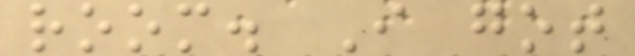room. I got
